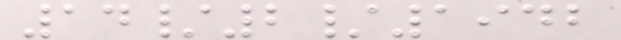14/2/1942
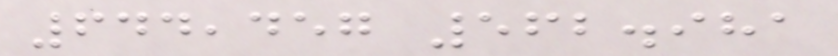644,457 562.981
